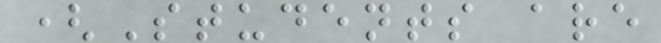(Students are
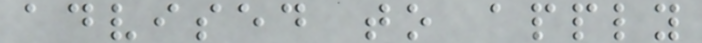advised to apply
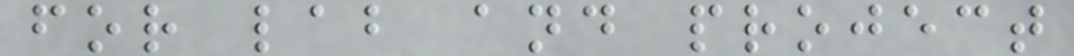for lab and project
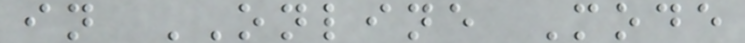in ONLINE Mode
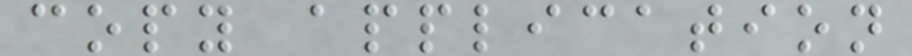copy application
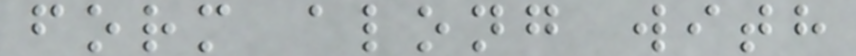form along with
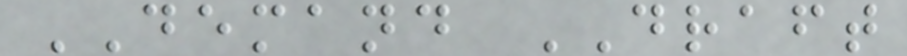DEMAND DRAFT
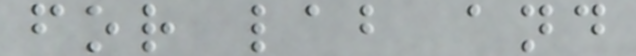for lab and
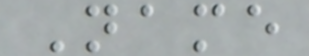Name
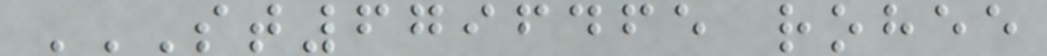ST6796465 ROHEE
